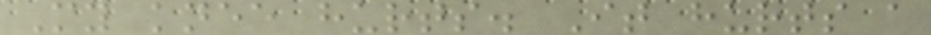My knee hurts. It hurts a
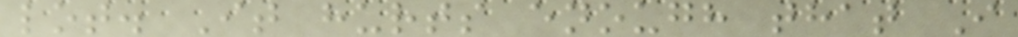lot. It hurts enough that I
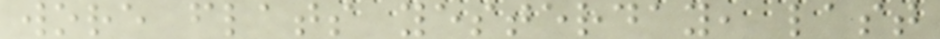wore flats yesterday, last
